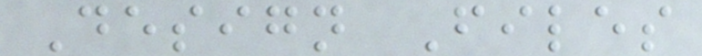Design Files
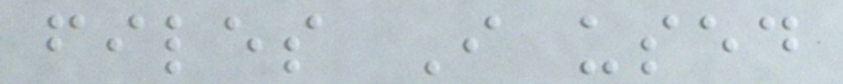files I used
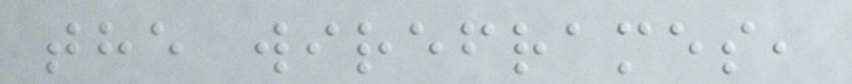the wireframes,
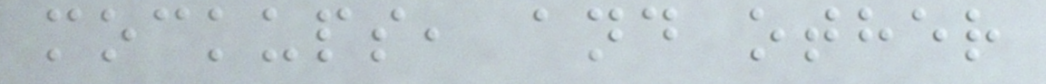mockups, and other
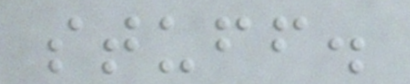stuff.
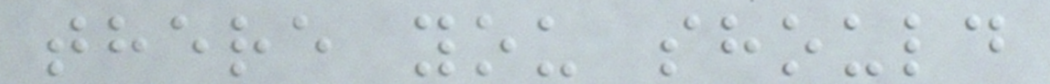there you should
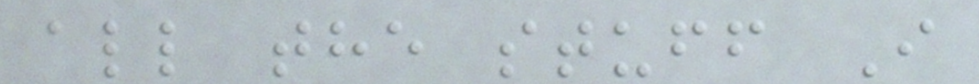all the stuff I
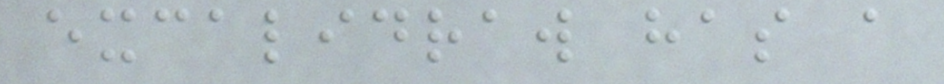excalidraw has a
